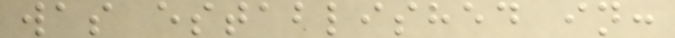was established in:
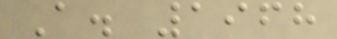A. 1968
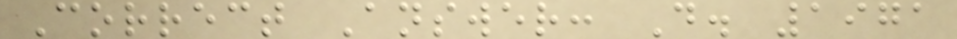Correct Answer: D. 1971
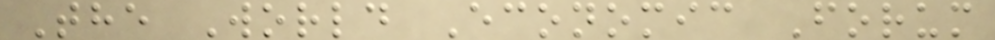The World Economic Forum
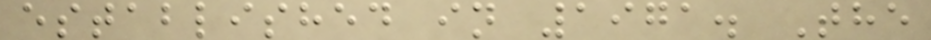established in 1971. The
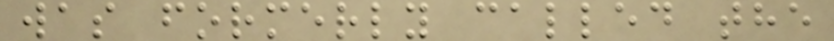was formerly called the
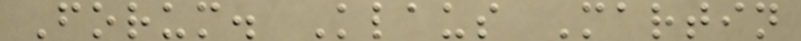Forum. Klaus Martin
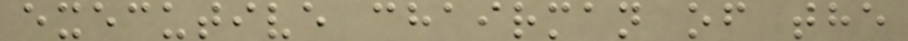executive chairman of the
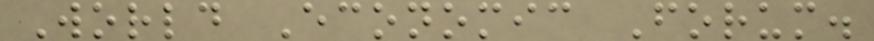World Economic Forum.
